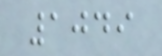1049
